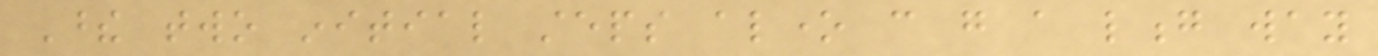These two initial steps alone can go a long way
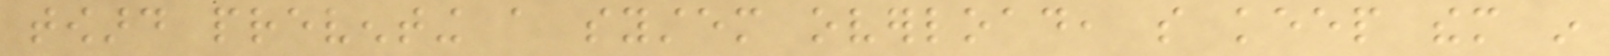toward preventing a system overload, so keep them in
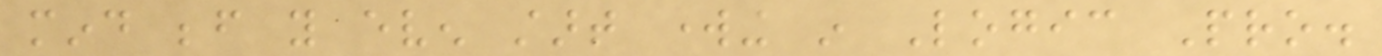mind before you even start working in Logic Pro.
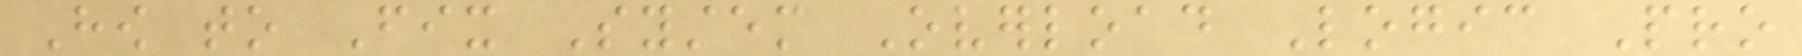How to Fix System Overload Logic Pro
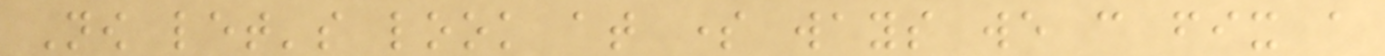Now let's look at some ways we can fix a
